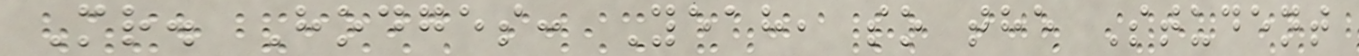Mr. Hodges: Yeah, so the Student
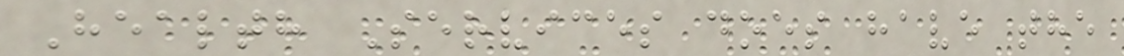Health Services does have the
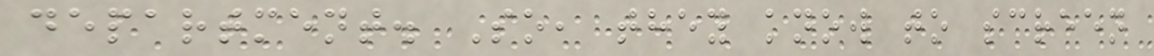department. So, they know to screen
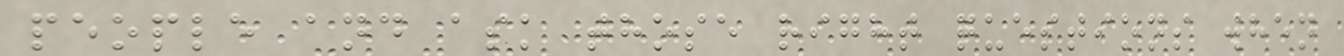people and ask those right questions when
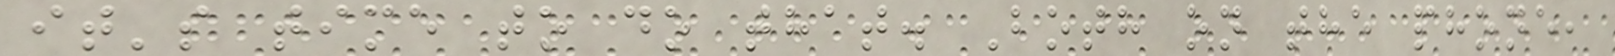it's time to do that. Both on the phone,
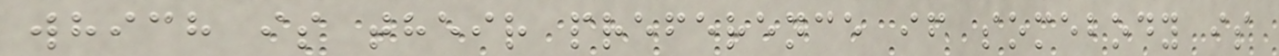which is their preference if somebody is
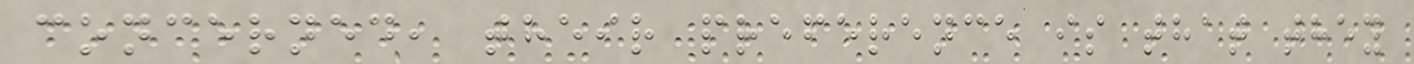concerned, their preference is that they
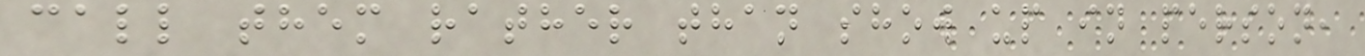call them rather than show up in person,
